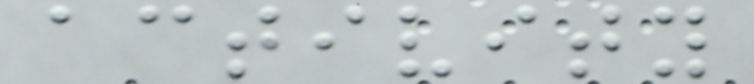activity
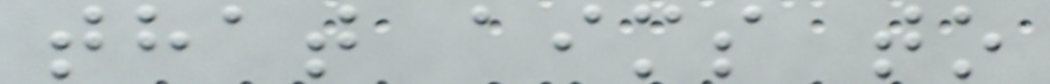that aims to
